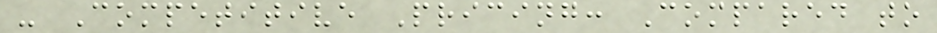- Competitive Pricing: Compared to
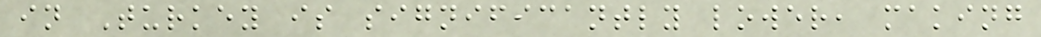in Turkey is significantly lower, making
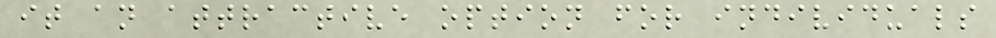it an attractive option for individuals
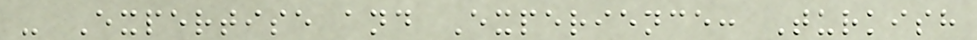- Expertise and Experience: Turkish
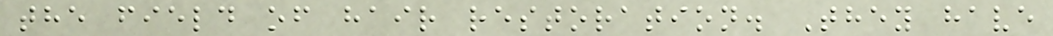the field of hair restoration. They have
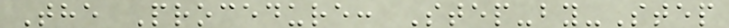The Procedure: Step-by-Step
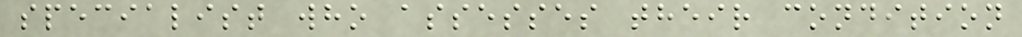specialist who assesses their condition
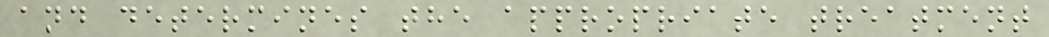and determines the appropriate treatment
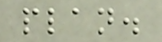plan.
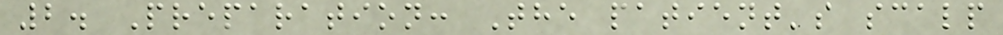2. Preparation: The patient's scalp
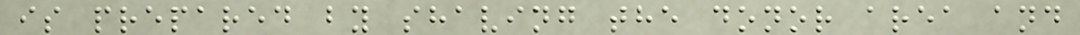is prepared by shaving the donor area and
